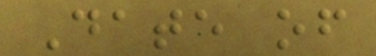Date of
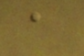a
